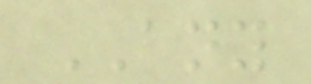ANY
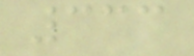333
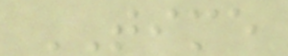TIME
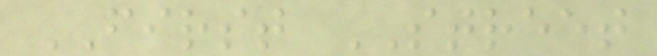FIRST STREET
